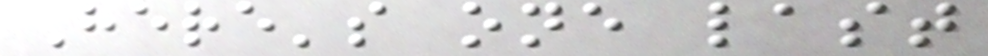Here's one last
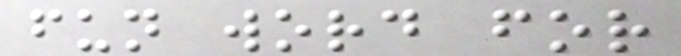fun word for
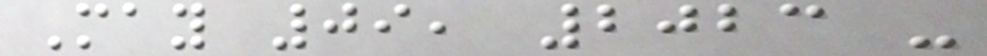May 09, 2023 -
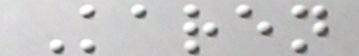Karen
